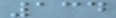134
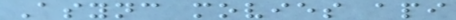Async movies api
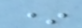*
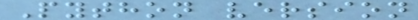Python version
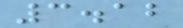3.12
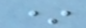*
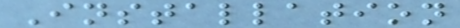Installation
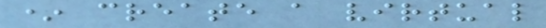* create a virtual
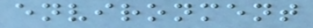environment
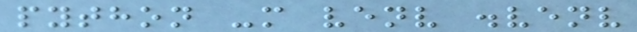python -m venv .venv
